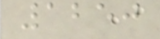1250
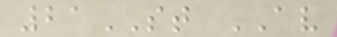21ST AV
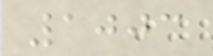1003
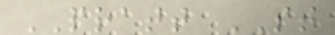PRATT ST
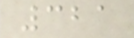321
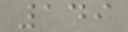149
